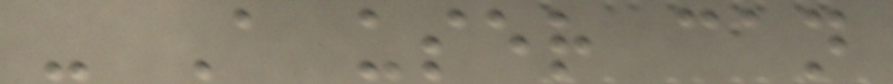- A user can
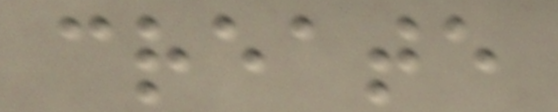create
